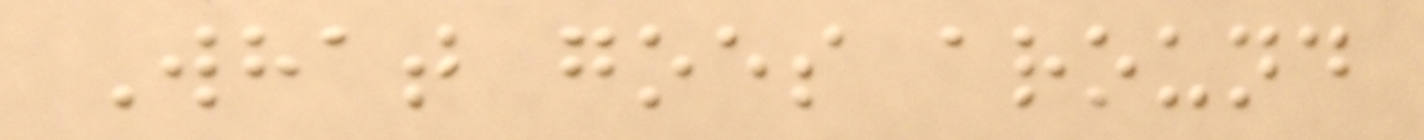What goes around
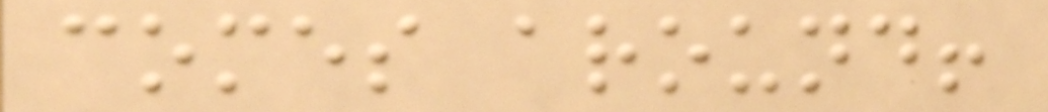comes around!
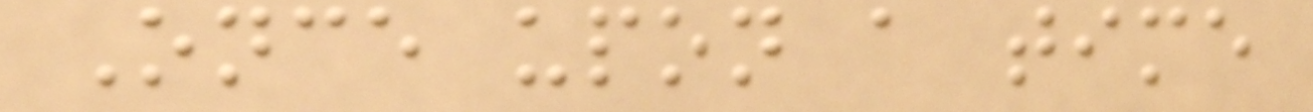Once upon a time
